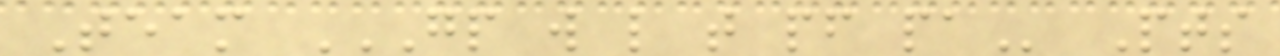Team GP W L T PF PA Pts
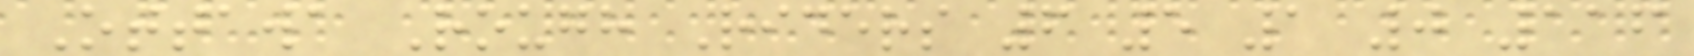Ottawa Rough Riders 6 5 1 0 116
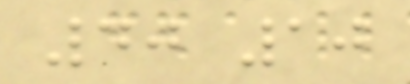40 10
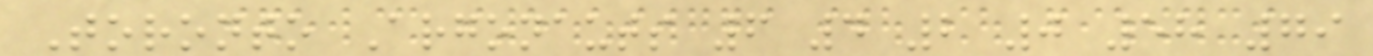Toronto Argonauts 6 4 2 0 58 79
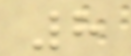8
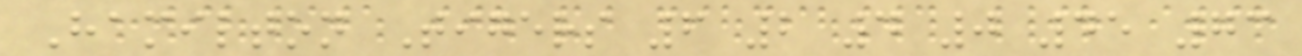Hamilton Tigers 6 2 4 0 45 73
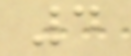4
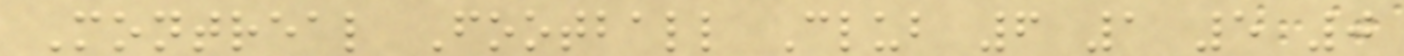Montreal Football Club 6 1 5 0
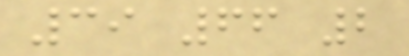39 66 2
